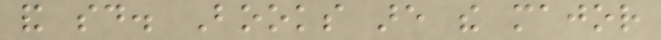and said. Books are the major
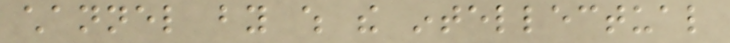channel by which the intellectual
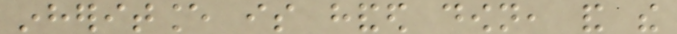inheritance is handed down, and the
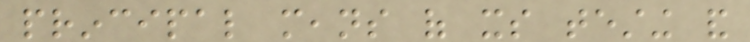principal means of its testing and
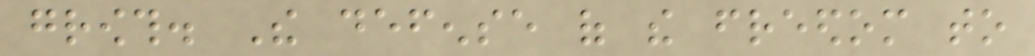growth. The defense of the freedom to
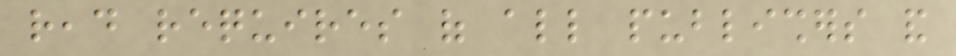read requires of all publishers and
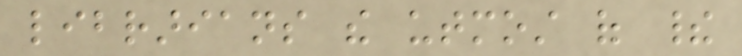librarians the utmost of their
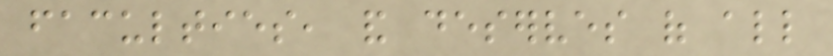faculties, and deserves of all
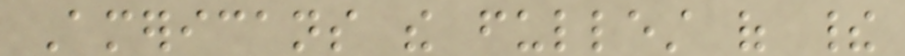Americans the fullest of their
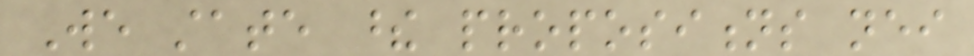We state these propositions neither
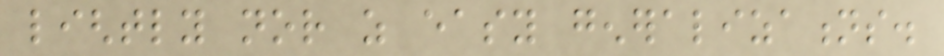lightly nor as easy generalizations.
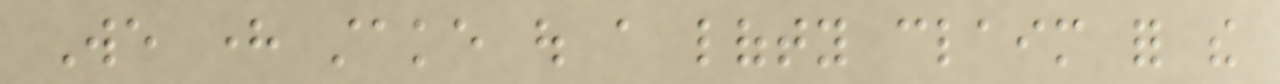We here stake out a lofty claim for the
